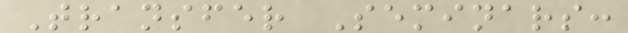Transfer Seminars:
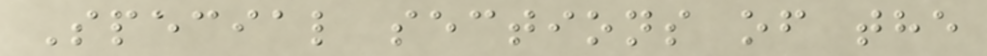Special sections of the
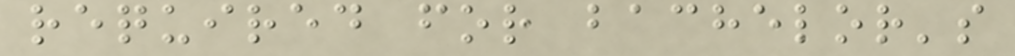required for bachelor's
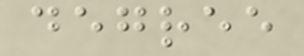degree
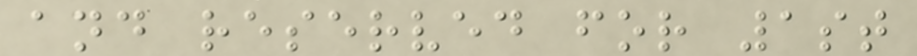and reserved for 1st
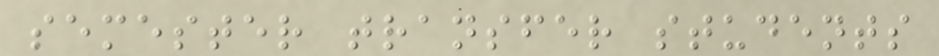semester transfer students
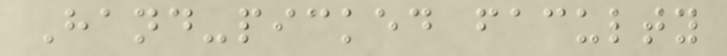Hand-picked faculty
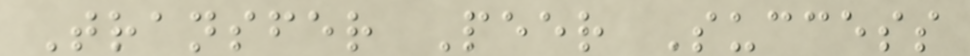Transfer Peer Success
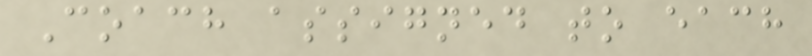Coach assigned to each
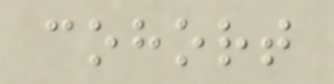cohort
